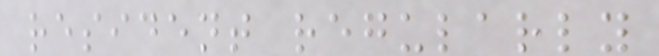resident regularly
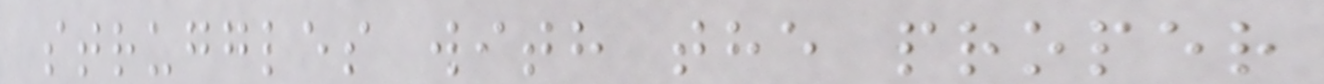struggles with the proper
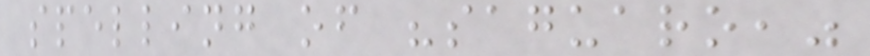spelling of "saguaro,"
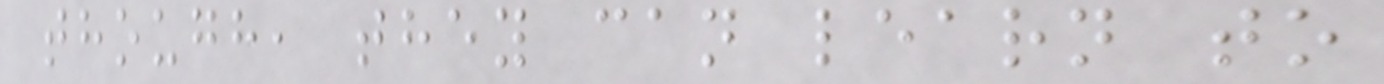though, they can learn to
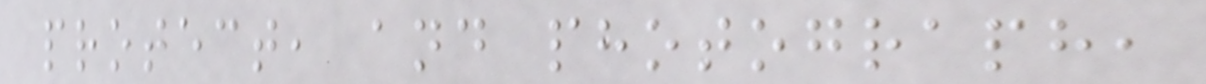protect, and photograph,
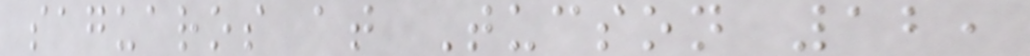saguaros at Tucson 12,
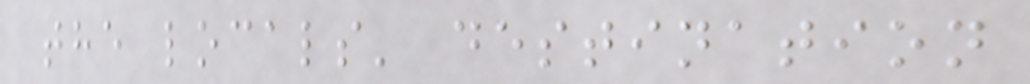the locals' destination
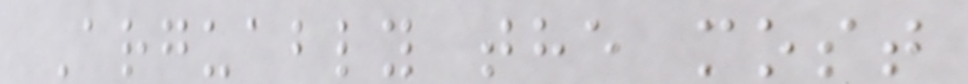Arguably the most
